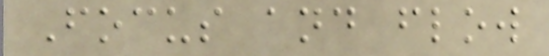Focus and flow
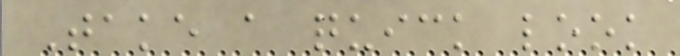Take a quick look
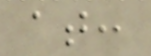at:
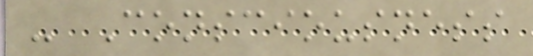- Consciousness
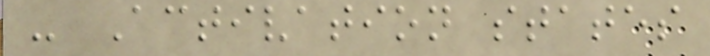- Activation states
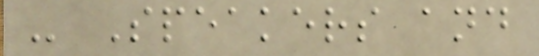- Speakers and
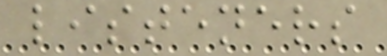listeners
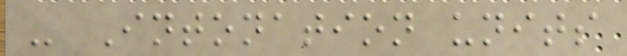- Intonation units
